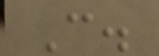C.
